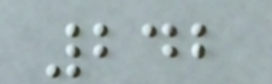242
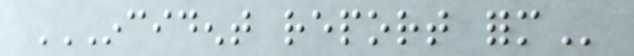INCIDENT REPORT FORM
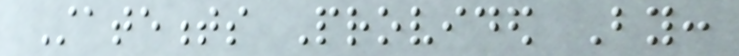Statements Provided By:
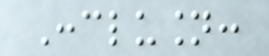Conclusion:
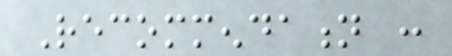Recommendation :
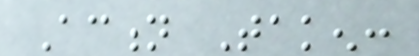Action Taken:
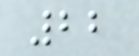22
